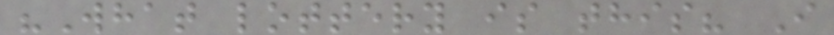"What lottery is this? I
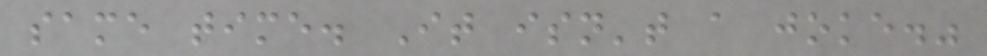same time. It isn't a joke."
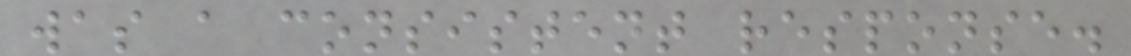was a consistent response.
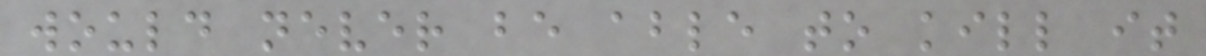would never be able to kill it
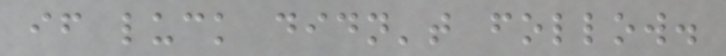if luck didn't follow.
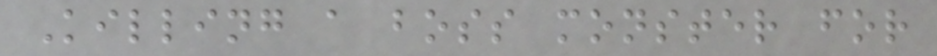Killing a boss monster for
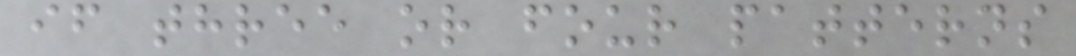if three or four patterns
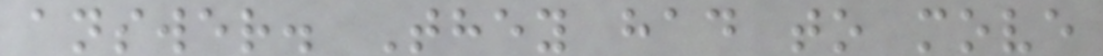answer. They had to move
